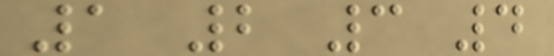1 2 3 4
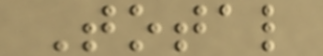Total
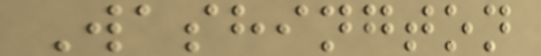Washington
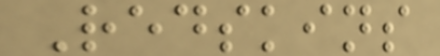Redskins
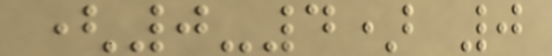(0-4) 0
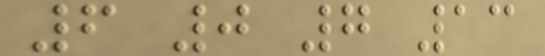6 0 7 13
